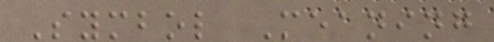Symbol Meaning
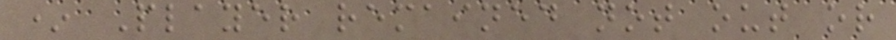* Player remained not out or
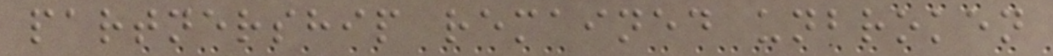partnership remained unbroken
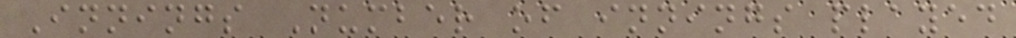Innings Number of innings played
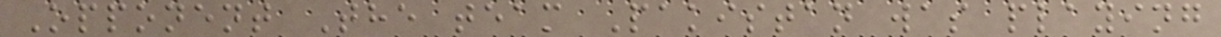Opponent The team Pakistan was playing
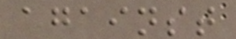against
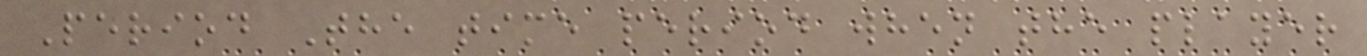Period The time period when the player
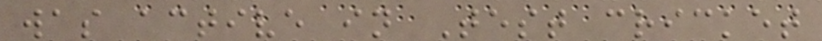was active in Test cricket
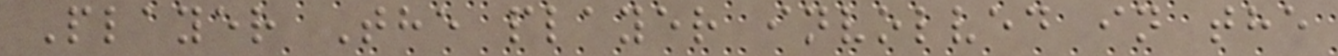Player The player involved in the
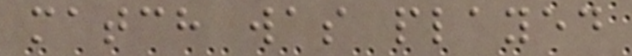match was played
